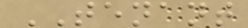TENANT
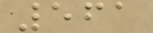561
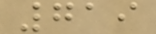719
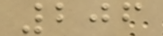206
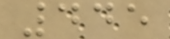445
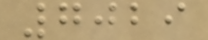7029
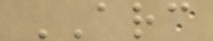ARC
